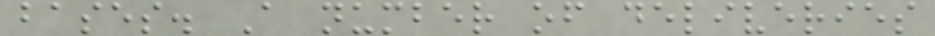bases. A number of deliveries
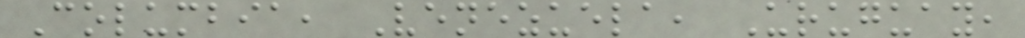Columbia, Venezuela, Uruguay,
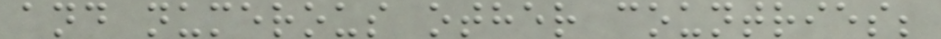and numerous other countries;
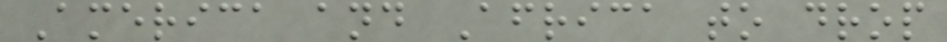America and Africa to drop
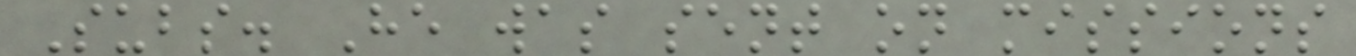Subs. He was sent on missions
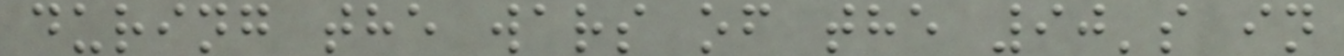during the wars of the 90's in
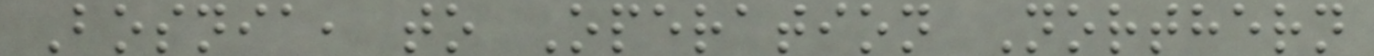Bosnia, to Operation Northern
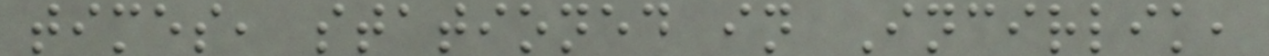times, stationed in Incirlik,
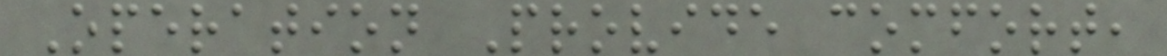Operation Provide comfort,
